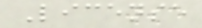License
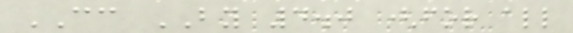CC BY 4.0 (for all
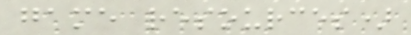game resources)
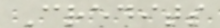Credits
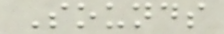Sounds
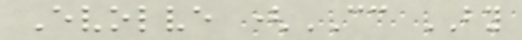Evolve (CC BY
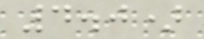4.0)
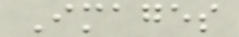Images
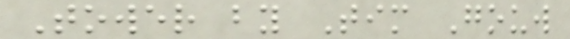Tower by Tim Gouw
